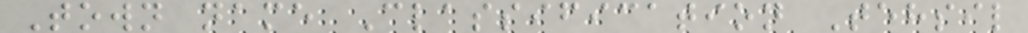Town name Classification Tehsil
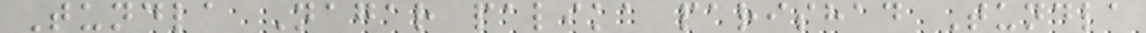Tundla Nagar palika parishad Tundla
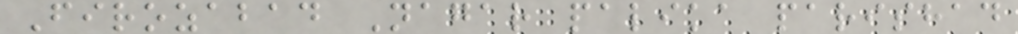Firozabad Nagar palika parishad
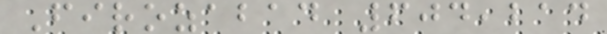Firozabad 604,214
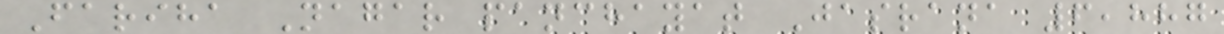Fariha Nagar panchayat Jasrana 6,887
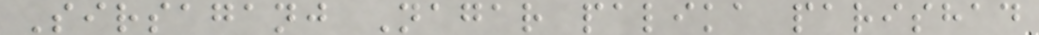Sirsaganj Nagar palika parishad
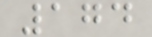174
